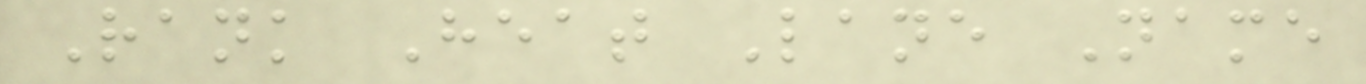Rank Heat Lane Name
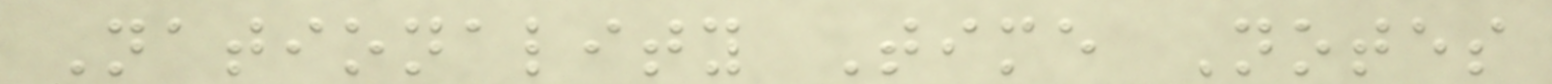Nationality Time Notes
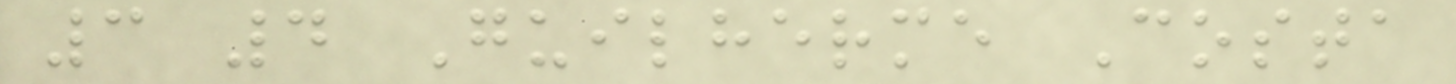3 4 Guilherme Costa
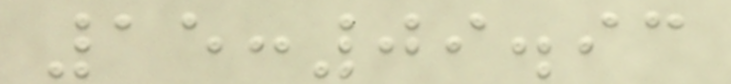15:09.93
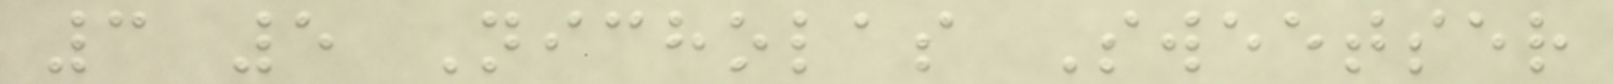3 5 Nicholas Sweetser
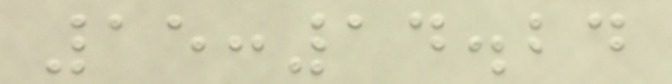15:14.24
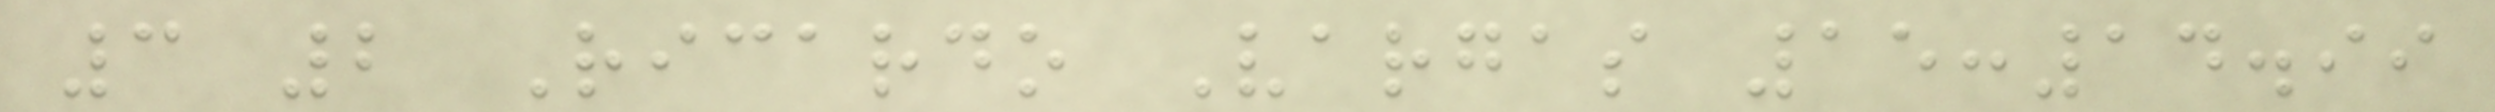3 2 Ricardo Vargas 15:14.99
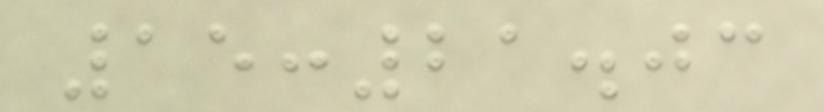15:21.03
